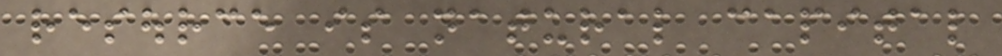resource is natural capital
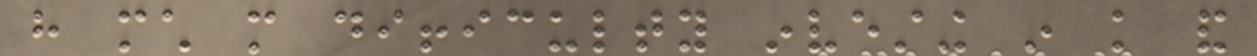have much more difficulty investing in knowledge and
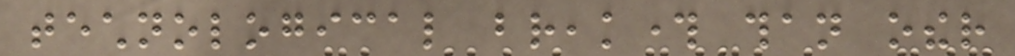technological breakthrough than other
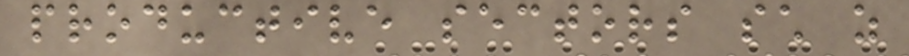productive sectors such as
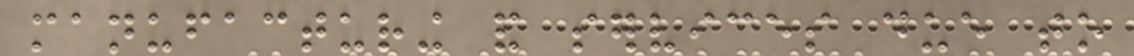manufacturing and services due to
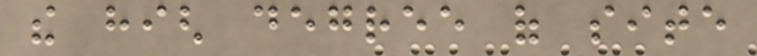the high degree of site
